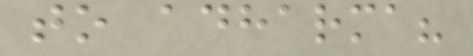to adharma?
